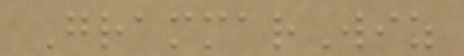GrammarWiz
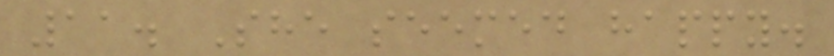11. She seemed happy.
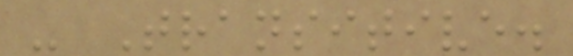- Transitive.
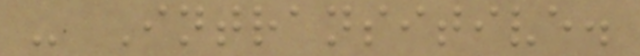- Intransitive.
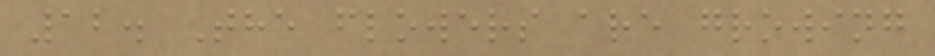12. The flowers are growing
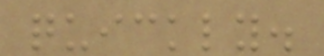quickly.
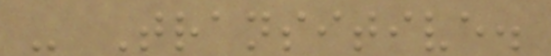- Transitive.
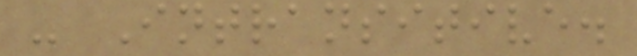- Intransitive.
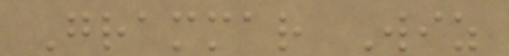Grammar Wiz
